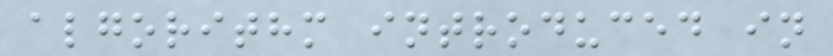algorithm introduced in
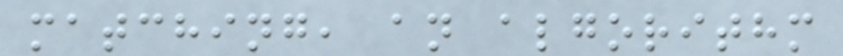matching, an algorithm
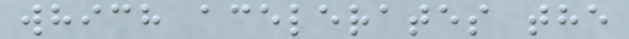which acelerates the
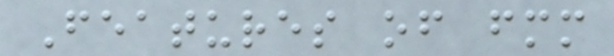Features of fmm
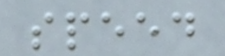speed
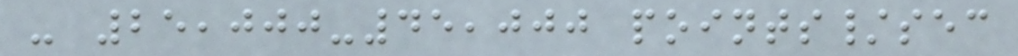- 25,000-45,000 points/sec
